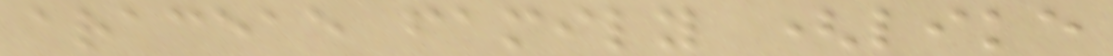araceae family (like
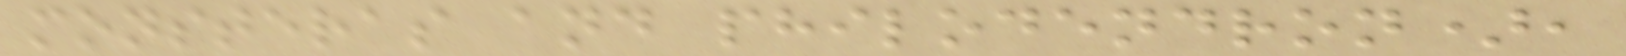monsteras and philodendron),
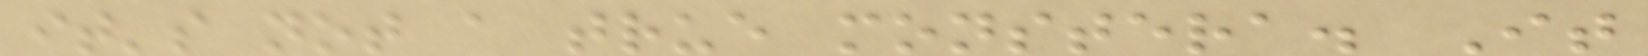it's not a true monstera. It
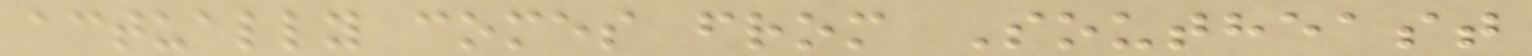actually comes from Southeast
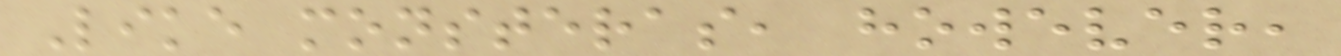Like monsteras, however,
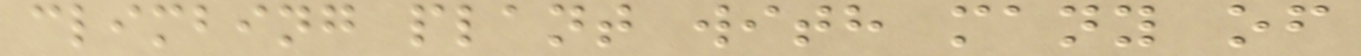climbing plant with many of
